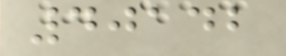40142
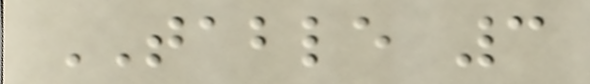TABLE 3
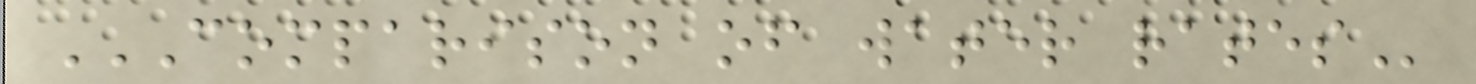COMPARISON OF WATER RATES
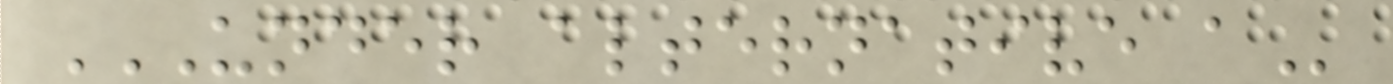UNDER ALTERNATIVE A
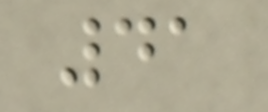41
